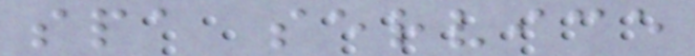spa service
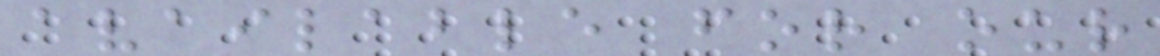available for our
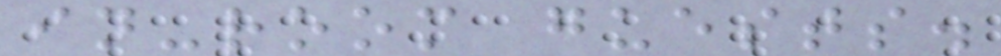in-room guests.
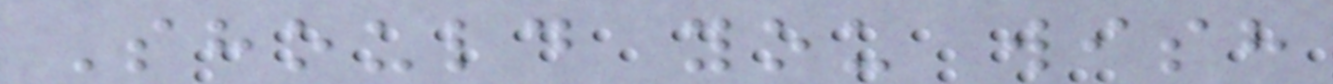Should you wish
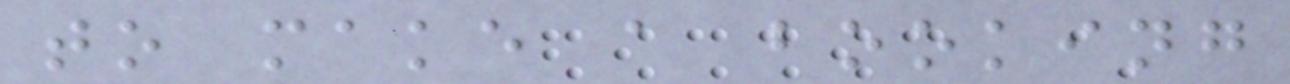to make a booking
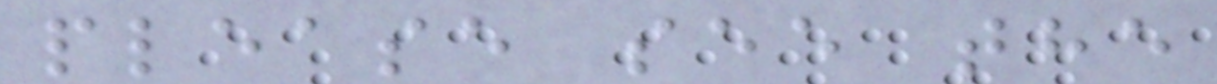please see the
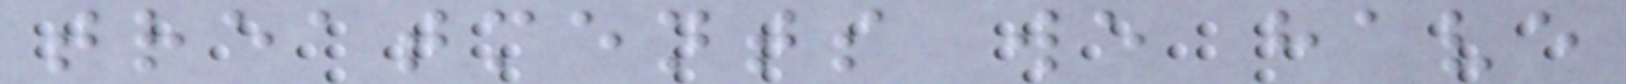treatments we have
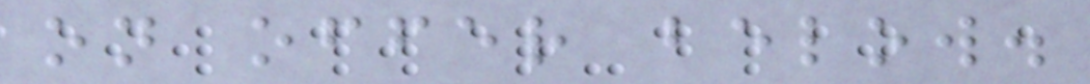on offer below.
